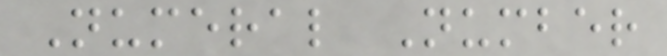Numeral Number
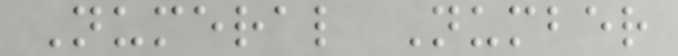Numeral Number
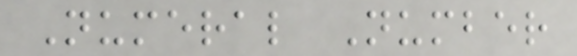Numeral Number
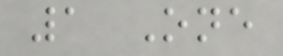1 One
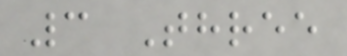3 Three
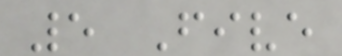5 Five
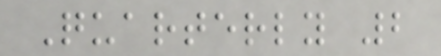Quarterly 2
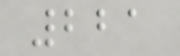221
